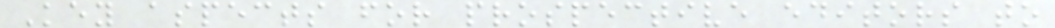Key aspects for prospective editors to
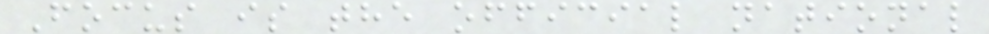Focus is the official national
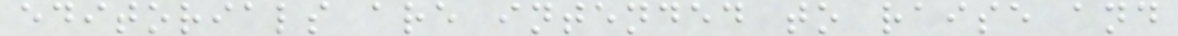editorials are intended to raise and
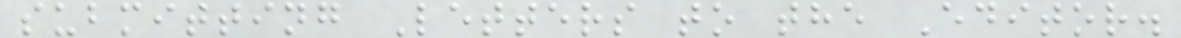submitting Letters to the Editor.
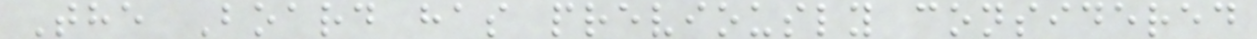The Board has previously considered
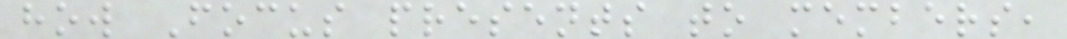how Focus presents to members,
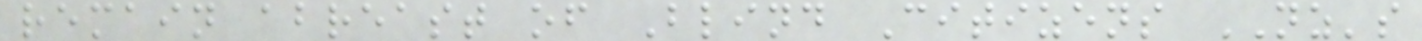remain abreast of Blind Citizens NZ's
